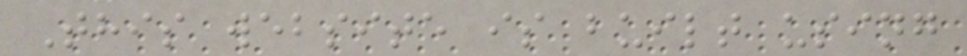This website is built using
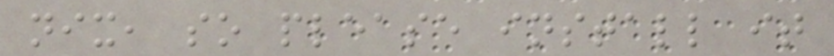nix, so please install it
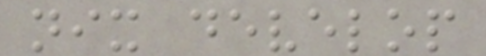nix develop
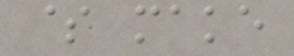$ make
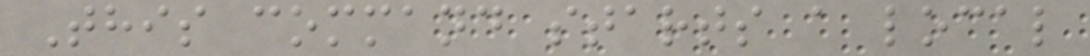This command starts a local
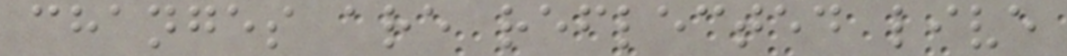changes are reflected live
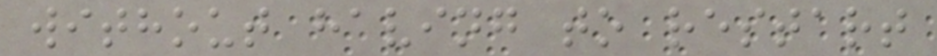without having to restart
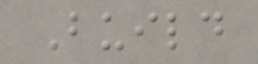Build
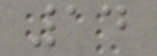14
